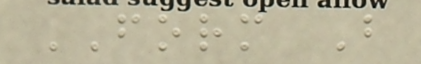FORM B
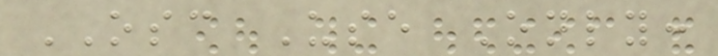OSC Use Only:
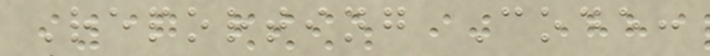Reporting Code:
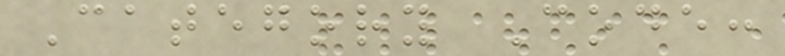Category Code:
